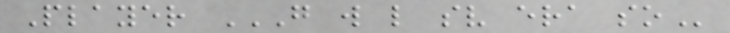Player G W L SV ERA SO
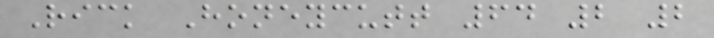Rick Honeycutt 64 2 2
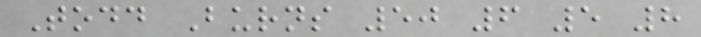Todd Burns 50 6 5 8
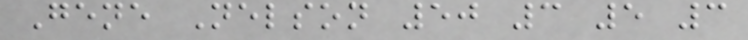Gene Nelson 50 3 5 3
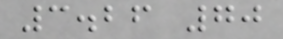3.26 70
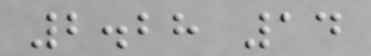2.28 14
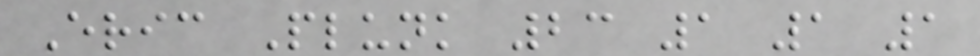Eric Plunk 23 1 1 1
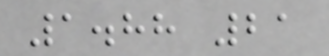1.88 21
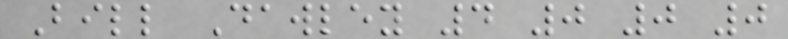Bill Dawley 4 0 0 0
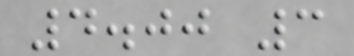4.00 3
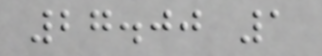27.00 1
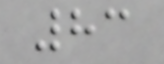83
